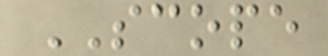SCOPE
